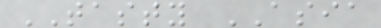TASTY ASIA
